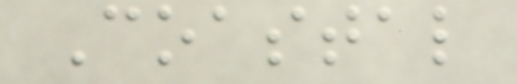Coastal
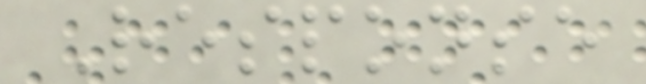Response
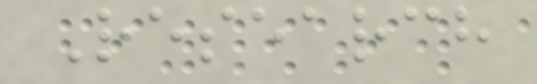Research
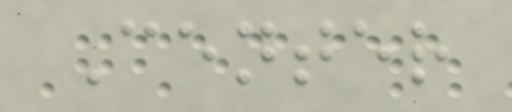Center
